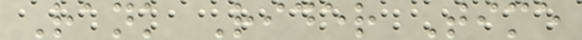Rank Rider Time
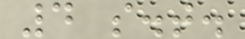4 s.t.
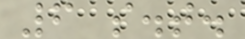6 s.t.
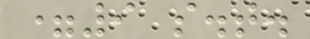=9 s.t.
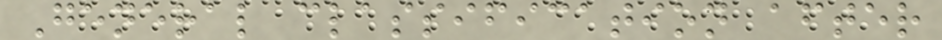General classification after
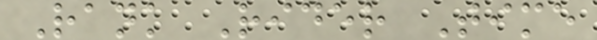Rank Rider Time
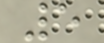5
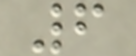6
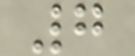7
